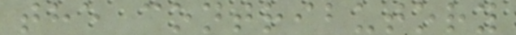the contributory
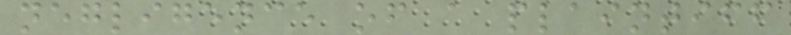negligence of a plaintiff
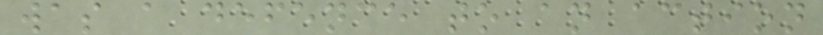was a defence to an action
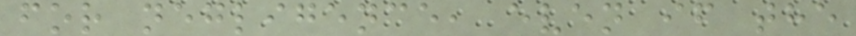for negligence, even if the
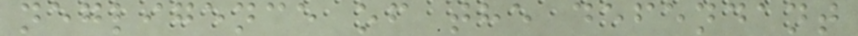negligence of the defendant
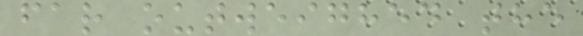far outweighed the
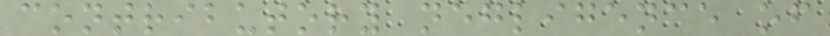contributory negligence of
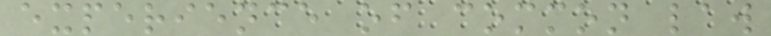experience of common law
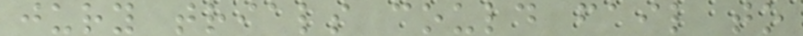jury trials could fail to
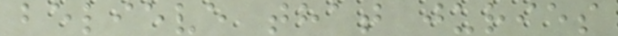believe that juries
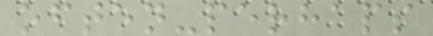often-perhaps
